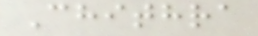Chithra
